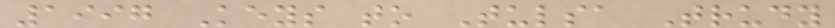1997 Keys to Tulsa Trudy
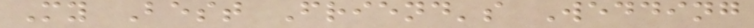My Best Friend's Wedding
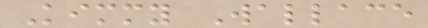Kimmy Wallace
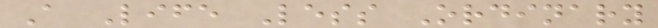A Life Less Ordinary
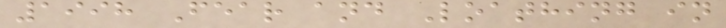1998 Fear and Loathing in
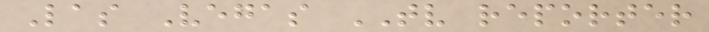Las Vegas TV reporter
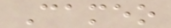Cameo
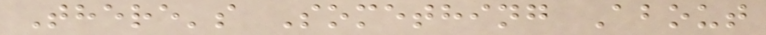There's Something About
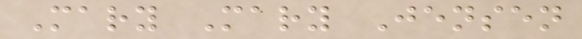Mary Mary Jensen
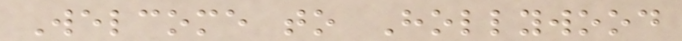Welcome to Hollywood
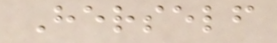Herself
